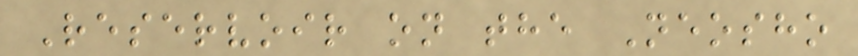Reservoir on the Neosho
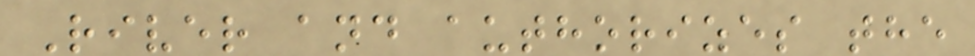River and authorizes the
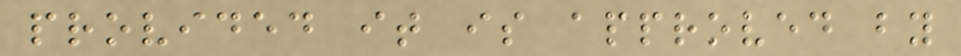provided it is approved by
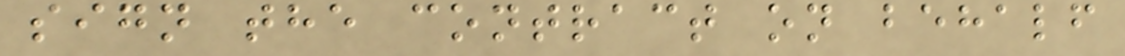sign the contract on behalf
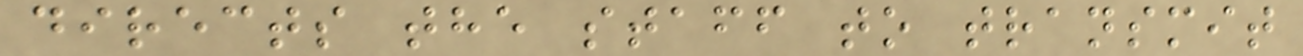directs the staff to transmit
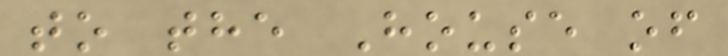to the House of
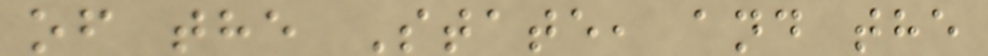of the State, and the
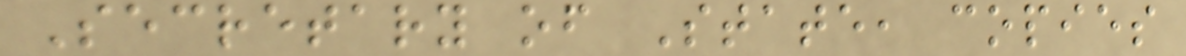Secretary of State, copies
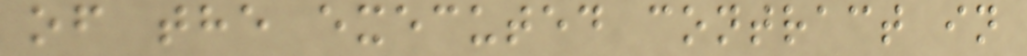of the executed contract in
